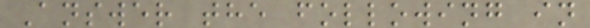Answer the following in
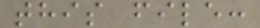this file:
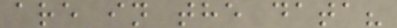are in the data?
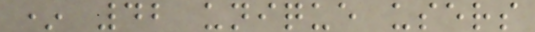* 42 unique users
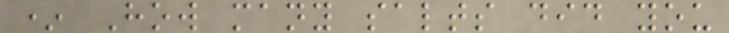* How many salts did you
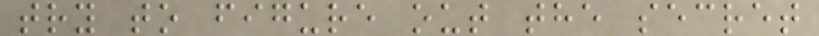try to figure out the secret
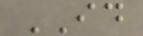ID
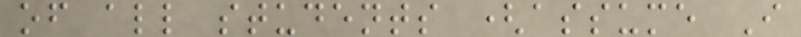of all students (assume I
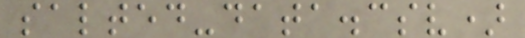salted-data.csv)
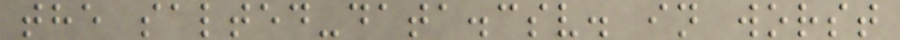the salted-data.csv. in worst
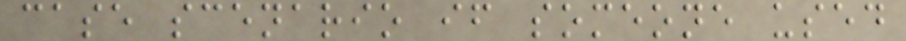case scenario if someone used
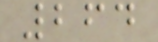264
